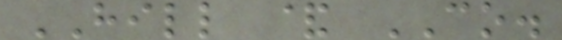HILL & CO.
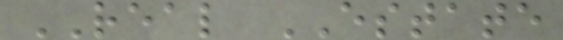REAL ESTATE
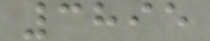3895
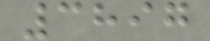3897
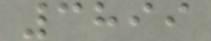3899
